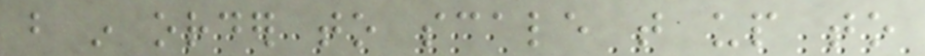but in order to scale that up to
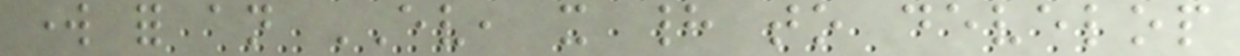work for an EV, it had to develop
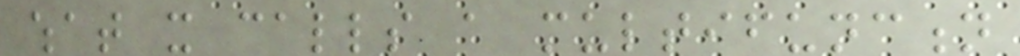what it calls a multifunction
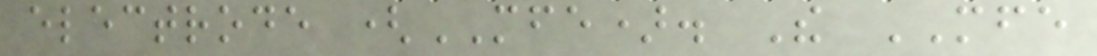electrode (MFE). The MFE
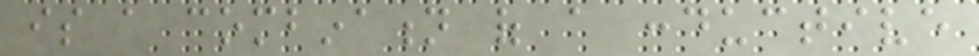is a combination of a conductive
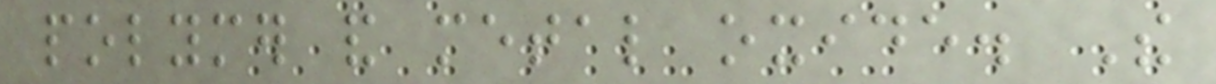polymer and metal oxide. The
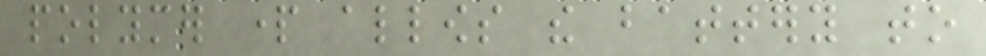polymer part allows the battery to
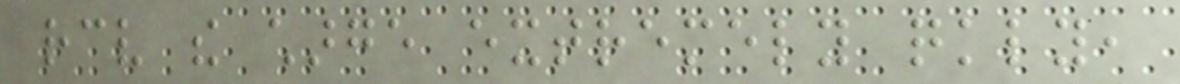receive the charge extremely quickly,
